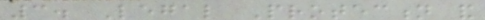3. Legal Protection and
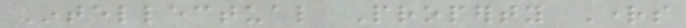Intellectual Property Rights
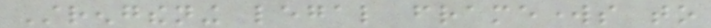Strengthening legal frameworks to
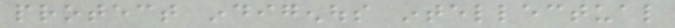protect indigenous intellectual
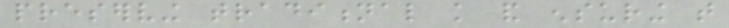preserving traditional knowledge and ensuring that
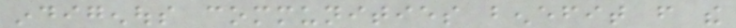indigenous communities benefit from the
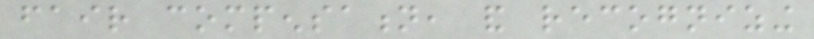fair compensation, and recognizing
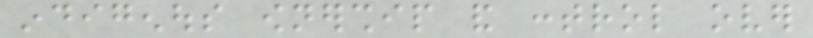indigenous ownership and control over
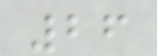26
